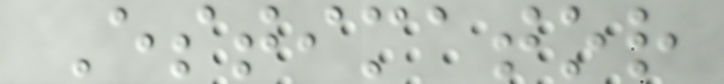Estimator
